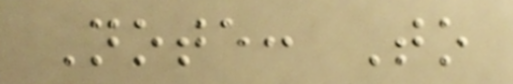Note: To
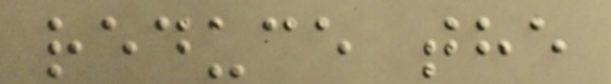reduce the
